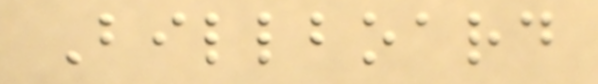Billboard
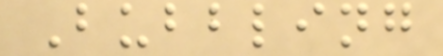Bubbling
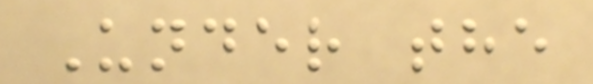Under the
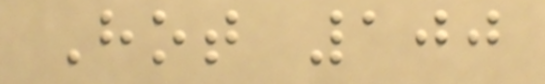Hot 100
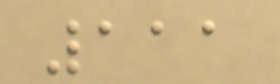111
